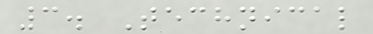3. Technical
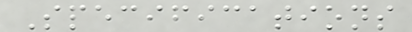Specifications
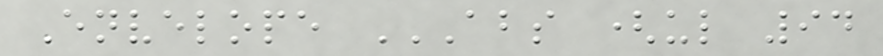Envelope ABS (UL 94
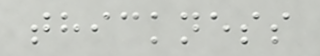thickness
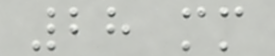28 mm
